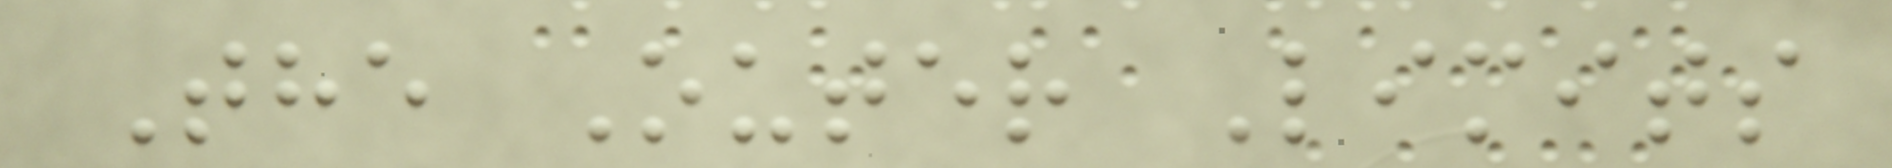The Outer Limits
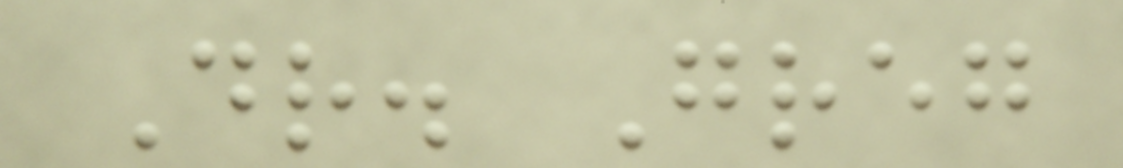Dr. Greg
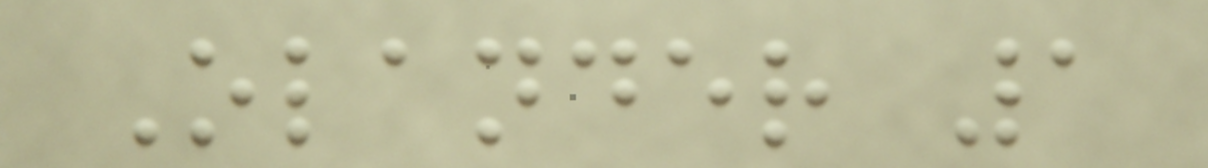Olander 1
